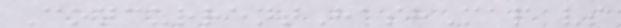ConcurrentHashMap vs
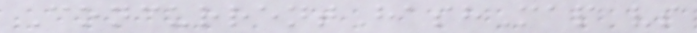ConcurrentHashMap vs
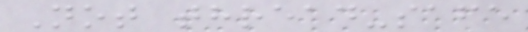Not thread-safe
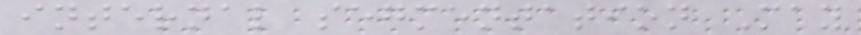internal segmentation May
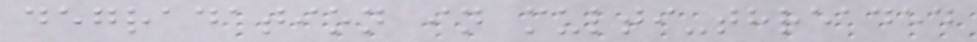degradation in multi-threaded
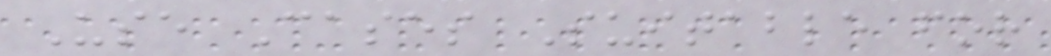Use Cases Suitable for
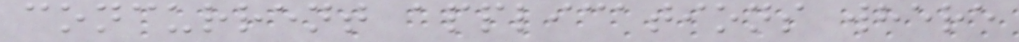concurrent applications where
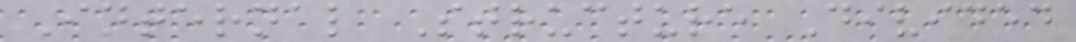Internal Structure Divided
